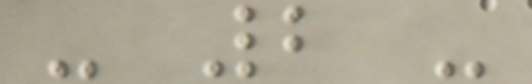- 2 -
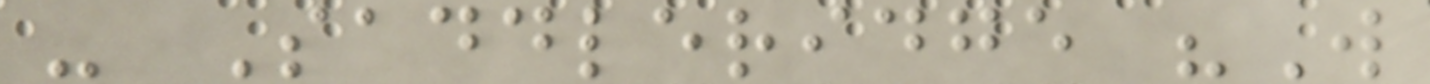- Saddleridge "W
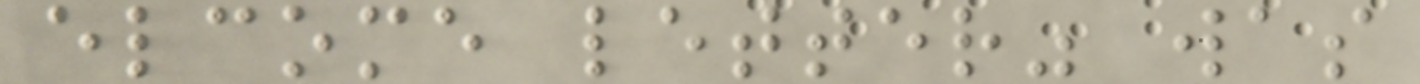elcome letter" was
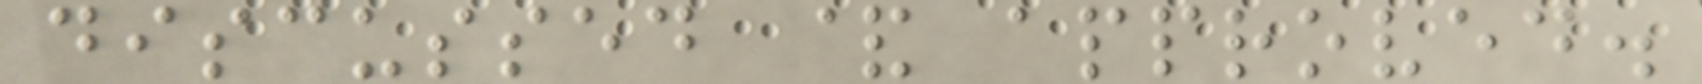discussed & approved.
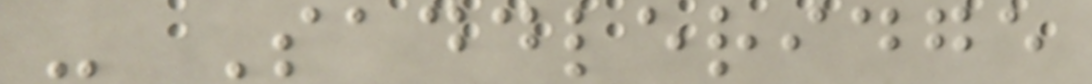- Saddleridge
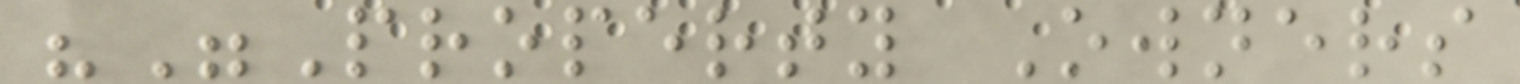""Property Owners
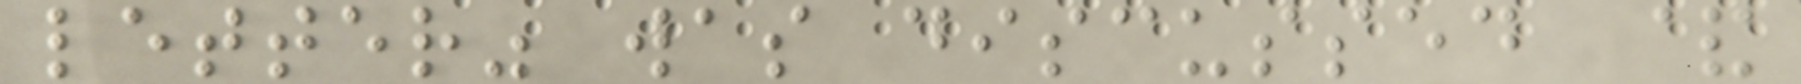letter" was discussed &
